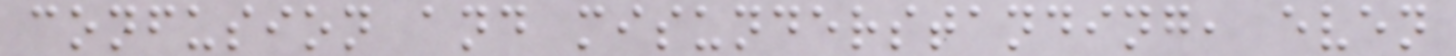confusion and misunderstanding, even
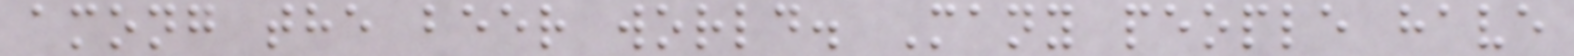among the beer world. Many people have
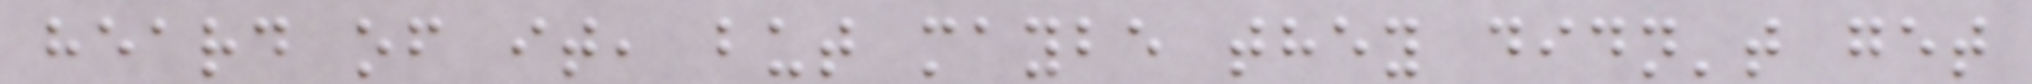heard of it, but maybe they didn't get
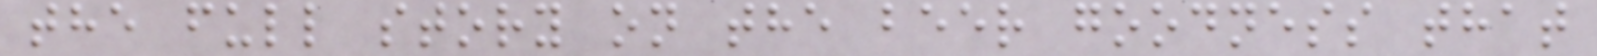the full story on the beer goodness that
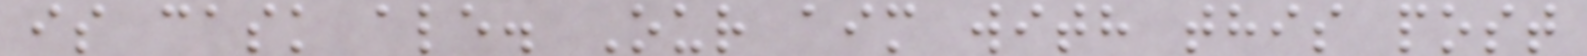is cask ale. Our aim with this post
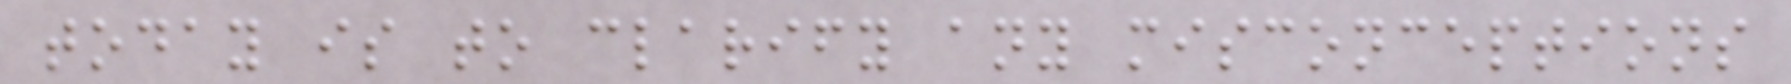today is to clarify any misconceptions
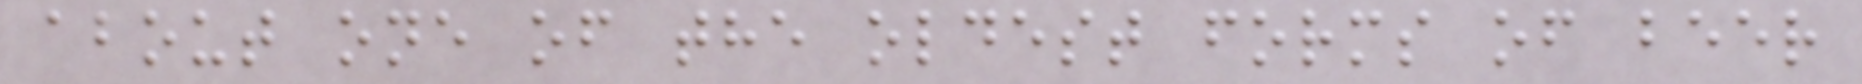about one of the oldest forms of beer
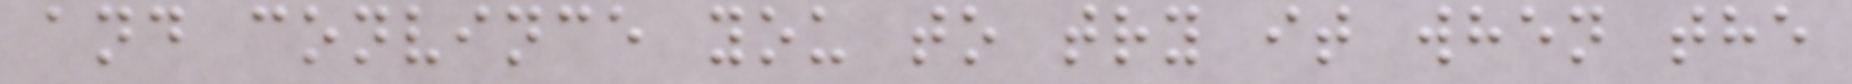and convince you to try it when the
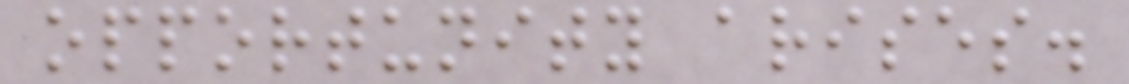opportunity arises.
